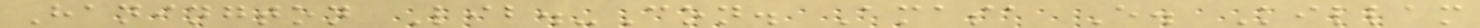Hanington Lib.-Con. Amasa E. Killam
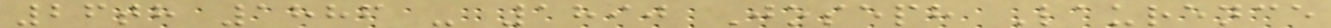26th 1886 - 1890 Joseph Laurence
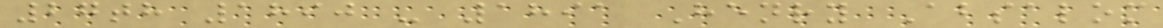27th 1890 - 1891 Henry Absalom
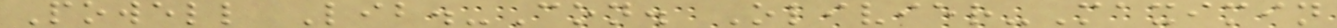Powell Lib.-Con. Olivier-Maximin
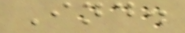Ind.
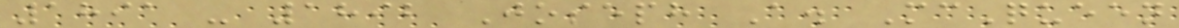1891 - 1892 Joseph A. McQueen
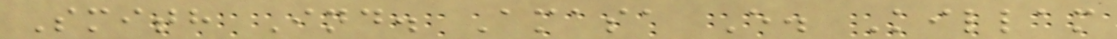Smith Ind. Amasa E. Killam
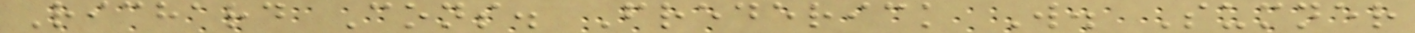Richard Cons. Frederick W. Sumner
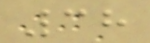38
